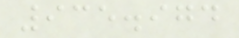935.974
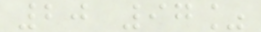20 97%
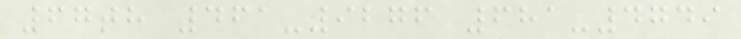67th 461-9276 681-4749
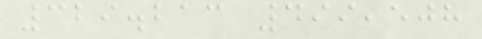329.213 499,508
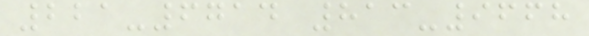221-6714 813-9668
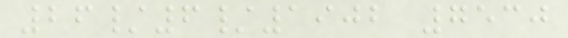26/6/1902 7530
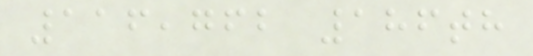116,762 186th
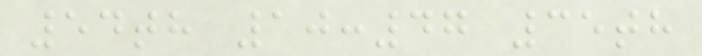54th 10:47 35th
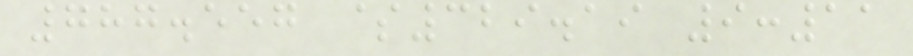787.557 $329.19 9:11
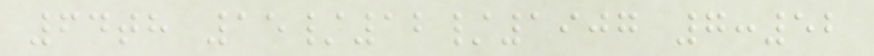64th 15/12/1907 7:52
